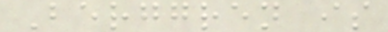Berggren is
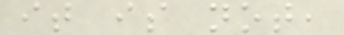it is not,
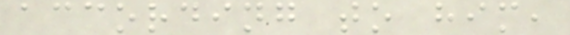according to him,
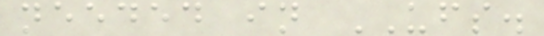needed in UFS.
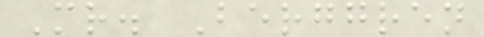Mr. Berggren
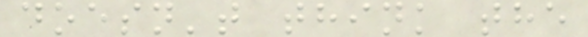doesn't think the
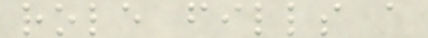role fills a
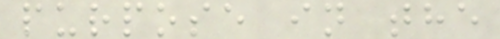purpose in the
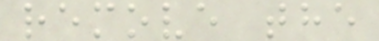remove the
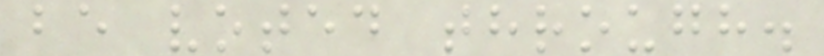be voted through.
